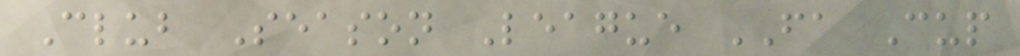Club Season League FA Cup
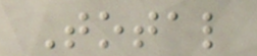Total
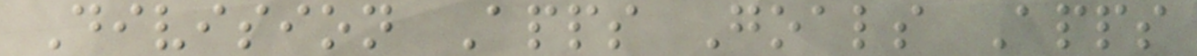Division Apps Goals Apps
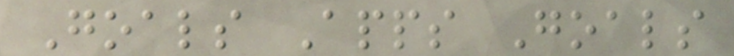Goals Apps Goals
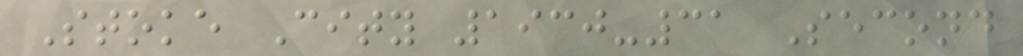Stoke City 1930-31 Second
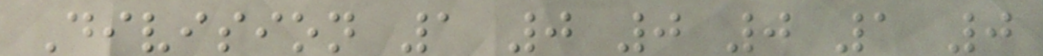Division 1 0 0 0 1 0
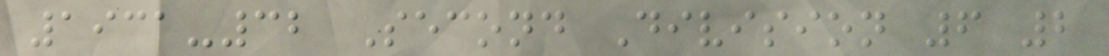1931-32 Second Division 6 2
